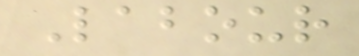Labour
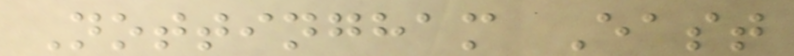Nottingham East
